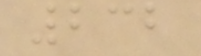232
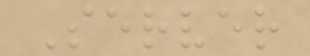Server
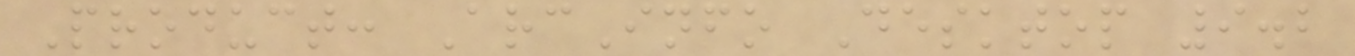Product: ArcInfo Desktop 9.2
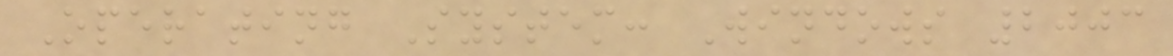Operating System: Windows 2003
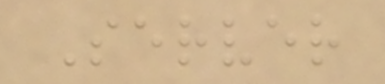Server
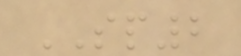SP2
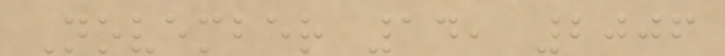November 14, 2006
